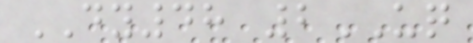DY48 2UQ
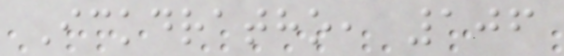Ickdratho, 106
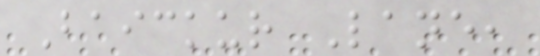Baickur Lane,
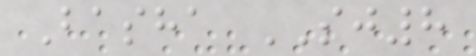Basha SJ8
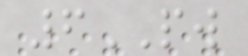6PW
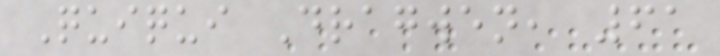Quiqui Dragwen, 61
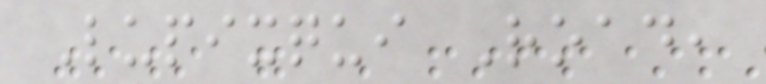Lupixqui Road,
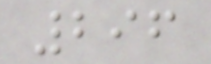296
